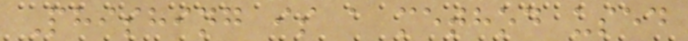Phishing is a method used
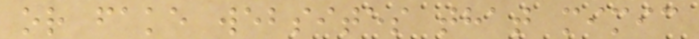or fake websites that mimic
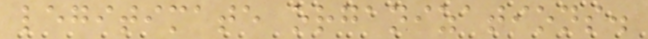legitimate organizations.
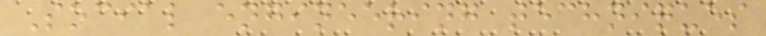Social engineering techniques
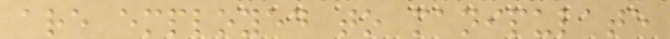are employed to manipulate
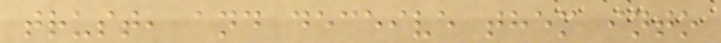trust, and deceive them into
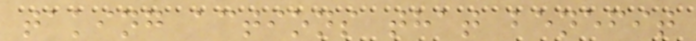taking actions that benefit
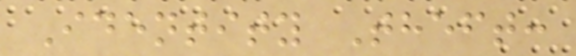Identity Theft:
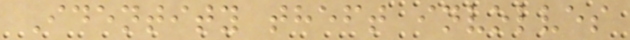Identity theft involves
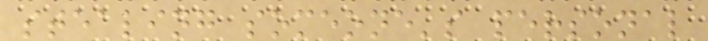stealing someone's personal
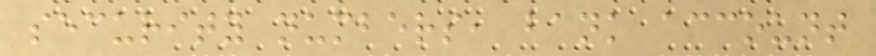security numbers, bank account
